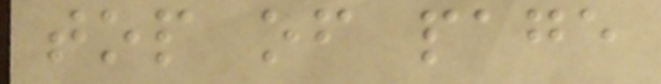top of page
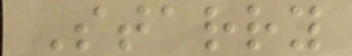Starry
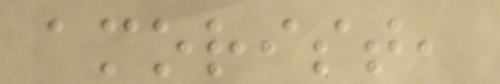amorist,
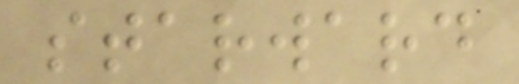starward
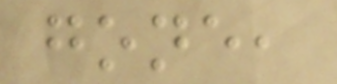gone,
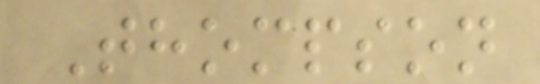Thompson
